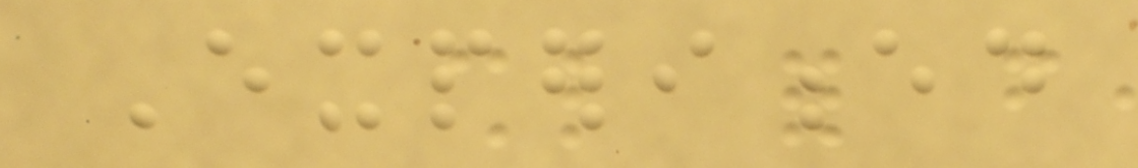Experienced
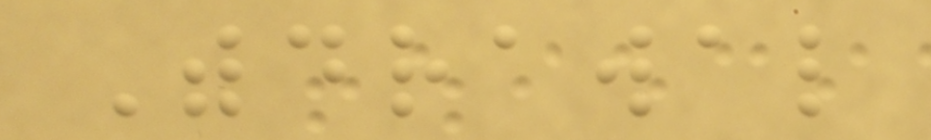Withdrawal
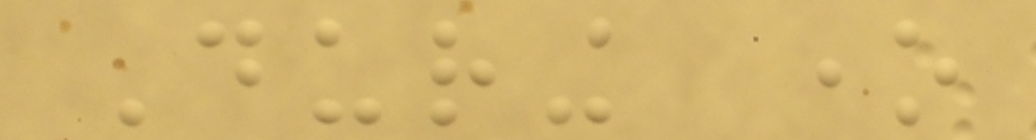During one
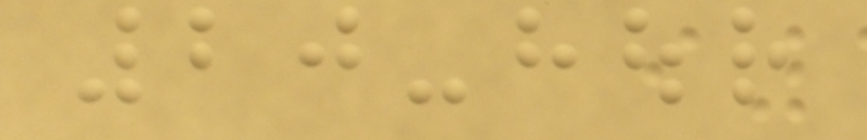20-hour
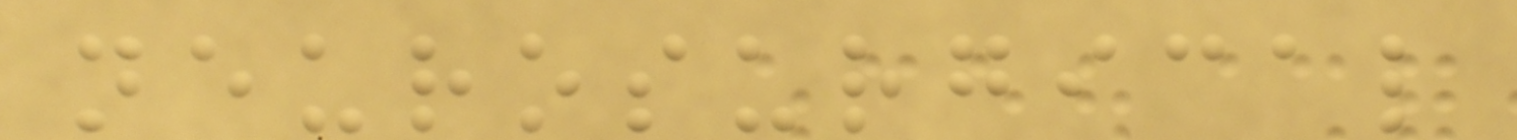neurosurgical
